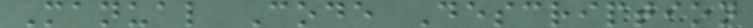Manual Code Description
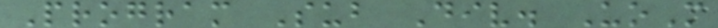Program Sub Div. UoM
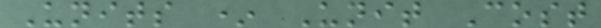Units * Unit Cost
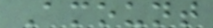Amount
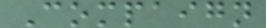Compaign
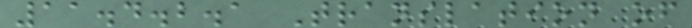11.4.2.1 Translation of
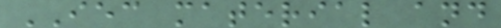IEC material and
